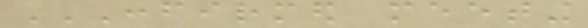CONFIRMED MEETING
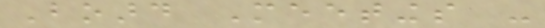Board Meetings -
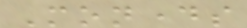Mondays
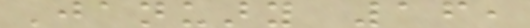January 16,
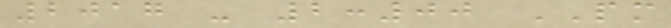2017 - 2:00 PM
